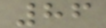86
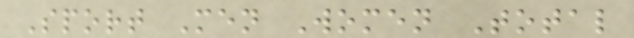Sport Men Women Total
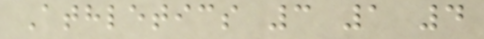Athletics 3 1 4
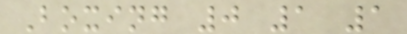Boxing 0 1 1
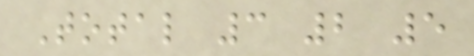Total 3 2 5
